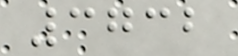3732
